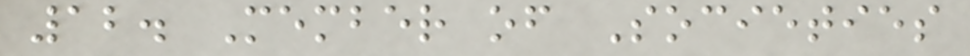12. Member of Societies
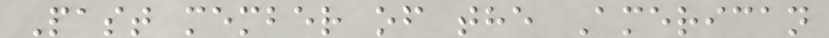Past member of the American
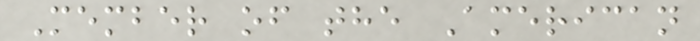Member of the American
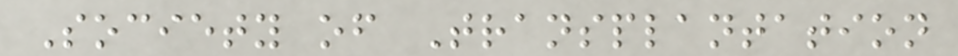Society of Transplantation
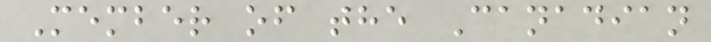Member of the Canadian
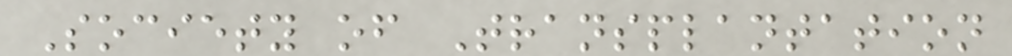Society of Transplantation
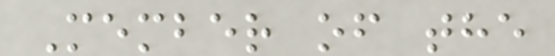Member of the
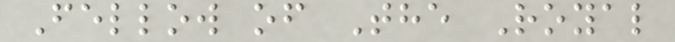Fellow of The Royal
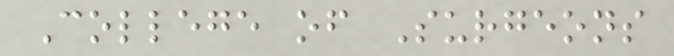College of Surgeons
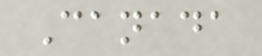Canada
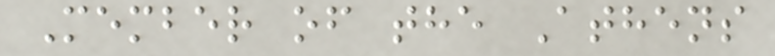Member of the Athens
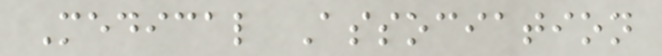Medical Association
